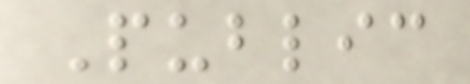Public
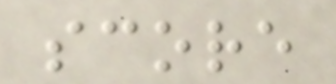score
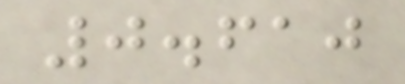0.610
